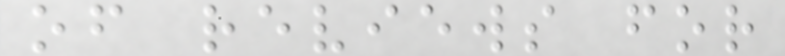of reviews for
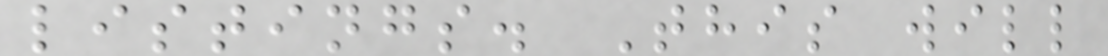listings. This will
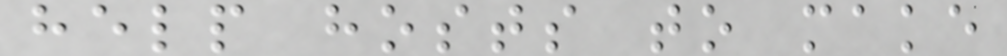help hosts to make
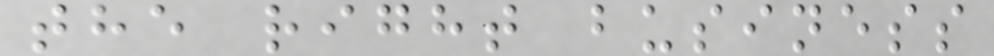the right business
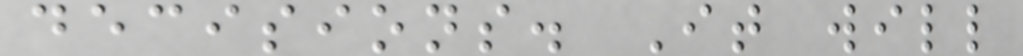decisions. It will
